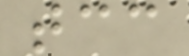tcc
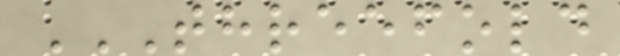THREEFOLD
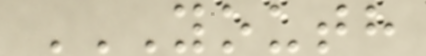YOUTH
